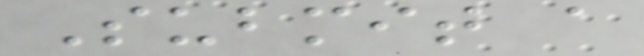Submit a
